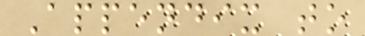Appendix to
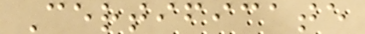Certificate
